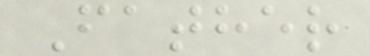Father
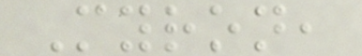Myron,
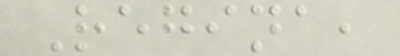Regina,
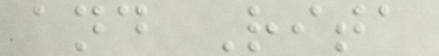and Rita
